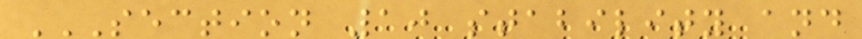SECTION 10 STABILITY AND
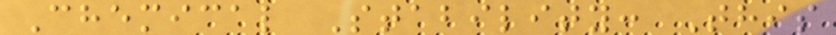Chemical Stability: This
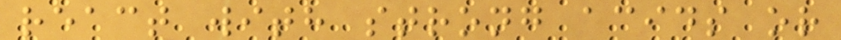react with strong acids or
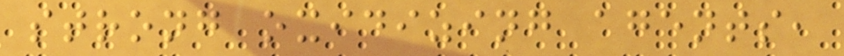strong oxidizing agents,
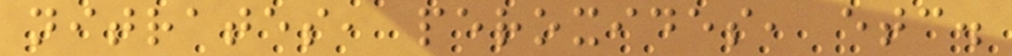nitrates, peroxides, etc.
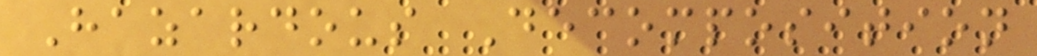Hazardous Decomposition
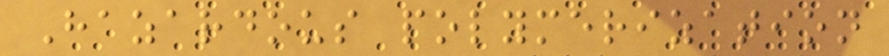Hazardous polymerization
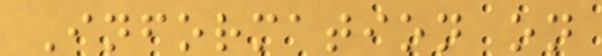Information on
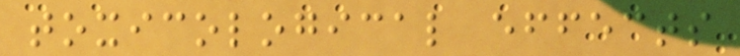toxicological effects
